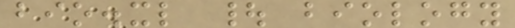bio.xl | biology
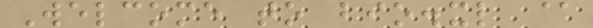Welcome to bio.xl @
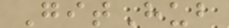GitHub
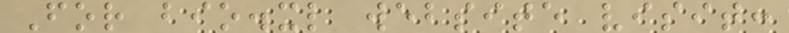For bio.xl website visit:
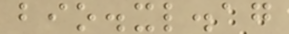bio.xl.ag
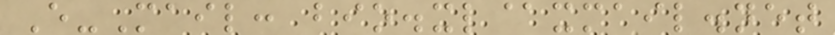E-Mail: bio.xl@xmail.net
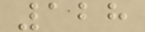128
